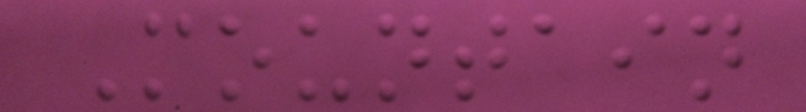Mountain
